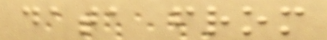data from
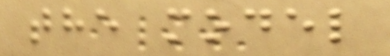the model
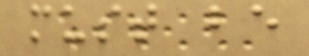must be
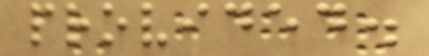provided.
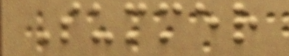Summer
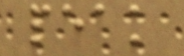peak
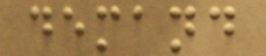demand
